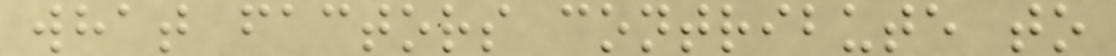what factors contribute to
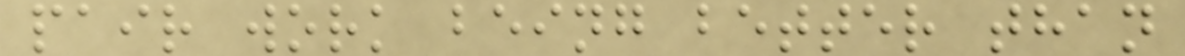pair work being better than
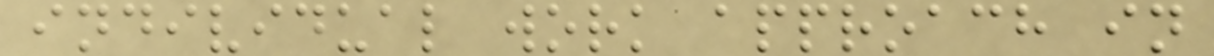individual work approach in
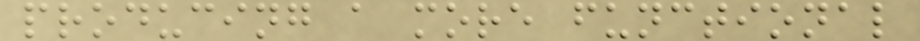producing a more functional
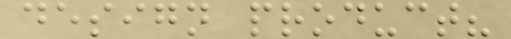design product?
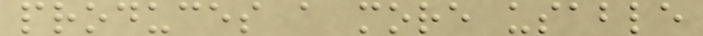produces a more usable
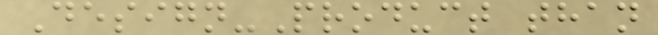Design-Product than
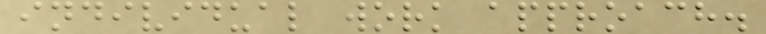individual work approach.
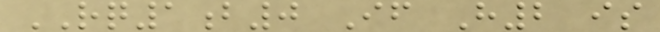RQ1b0 If H2 is
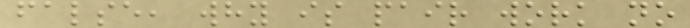false, why is pair work no
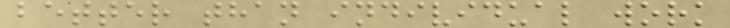better than individual work
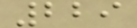229
